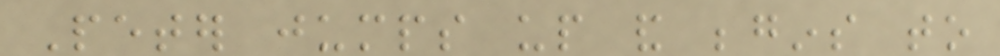Peter jumps up and begins to
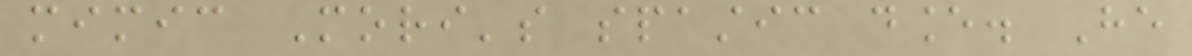mimic Mori's spastic dance. He
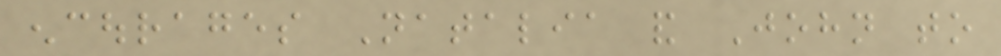encourages Natalia and John to
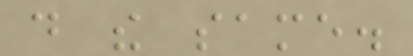do the same.
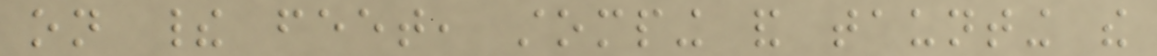on their feet, stomping and taunting the
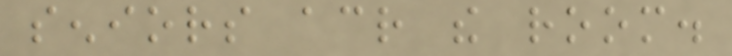seniors across the room.
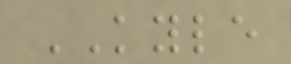KYLE
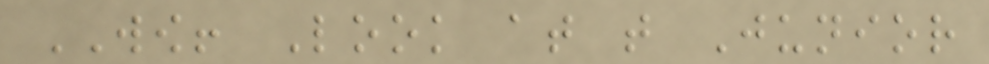WOW! Look at that Junior
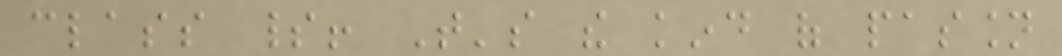class spirit! That's the kind of passion
